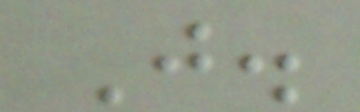J.
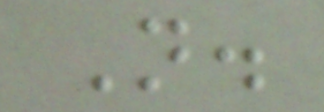N.
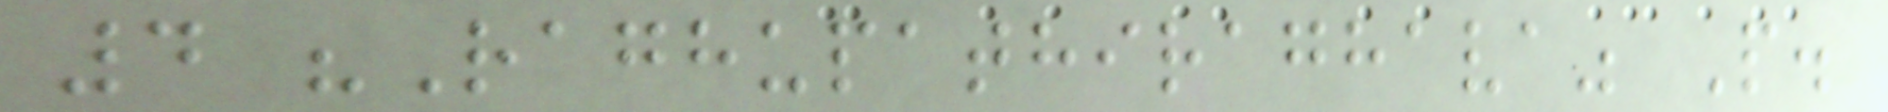4 "Raghupathiraghava" P.
